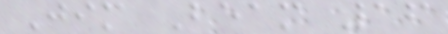Jim Beam 16
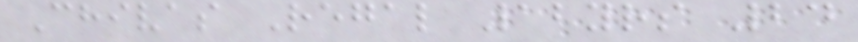Chivas Regal 12yrs 24
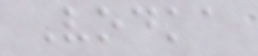Vodka
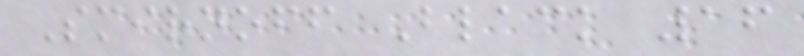Smirnoff Black 16
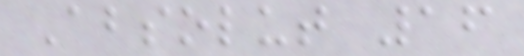Absolut 16
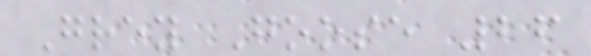Grey Goose 26
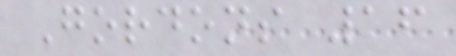Gordons 16
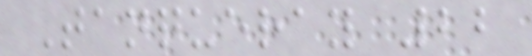Tanqueray 22
